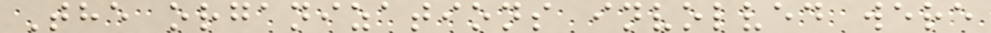The organizations involved were
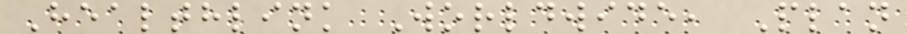Healthlink Worldwide, Plan
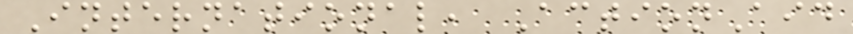International, ActionAid
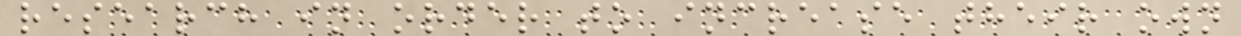research in order to increase their own
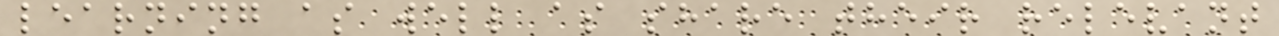learning as well as share their relevant
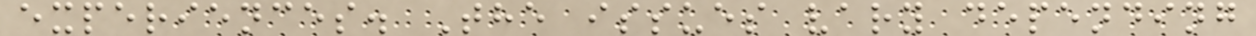experiences. The issues vary depending
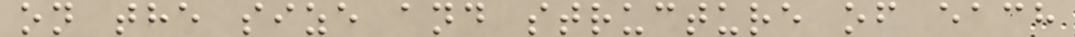on the size and structure of each
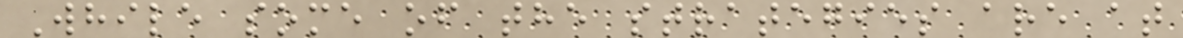While some of the strategies are at
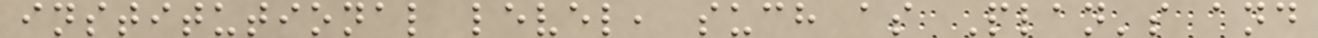institutional level, such as Plan's and
